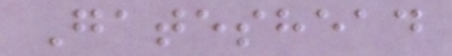Gateshead
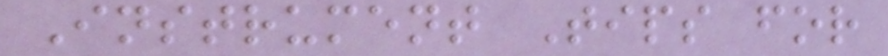Instrument Tips for
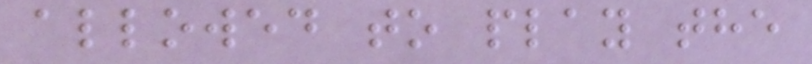allowed to play the
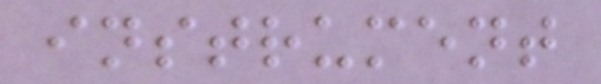instrument
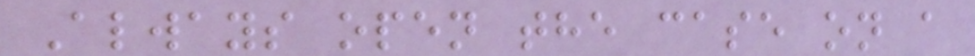Always open the case on a
